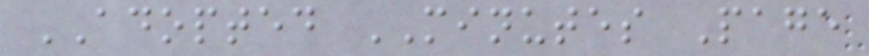ADOPTED MINUTES Page
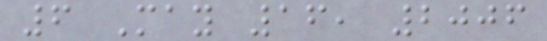6 May 16, 2006
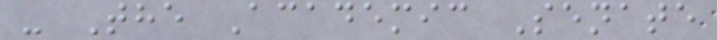- The Academic Senate
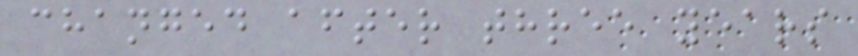changed after three years
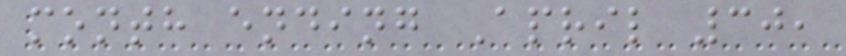month ending April 30,
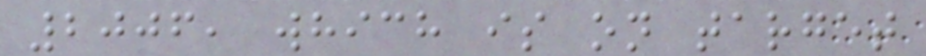2006, which is on target
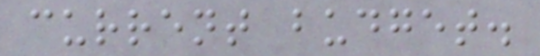current budget.
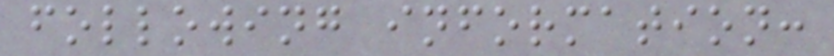following information:
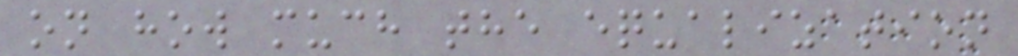on how much the equalization
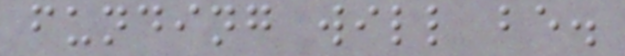funding will be.
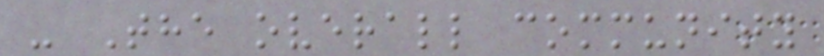- The overall community
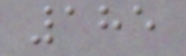185
